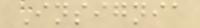Insignia
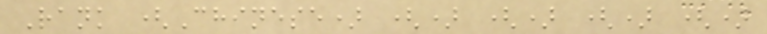Rank (Chinese) () () () ()
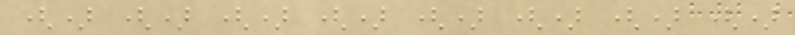() () () () () () () ()
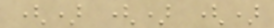() () ()
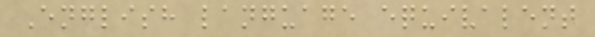English language equivalent
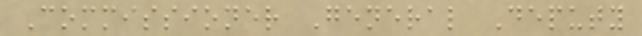Commissioner General Deputy
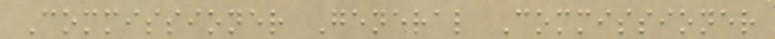Commissioner General Commissioner
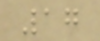17
